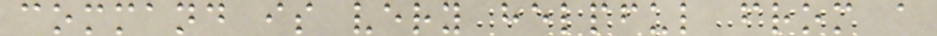command is very helpful from a
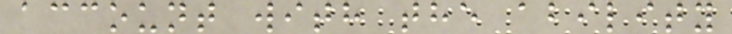account with the ability
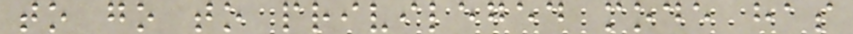to go to privileged mode has
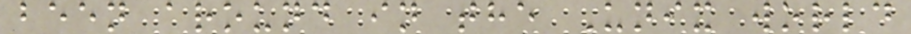been around in the Unix world
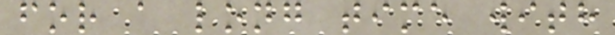for a long time with
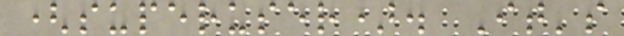(superuser). It's
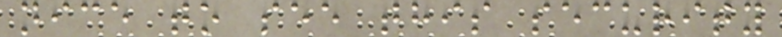nice to see this security
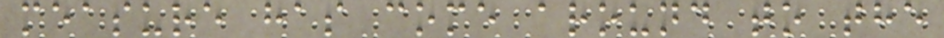measure has come around to the
